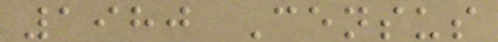1980 Census
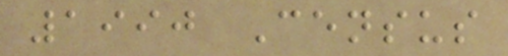1990 Census
